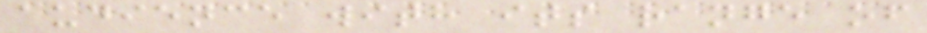audience with its range of
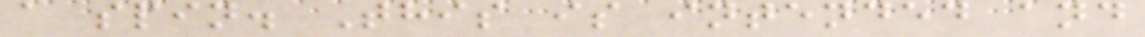a spin. This is intended and
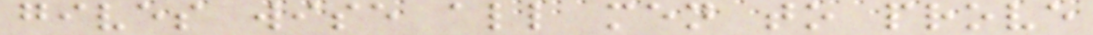gives wise all men to prove
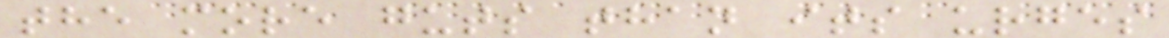the more guts than its urges
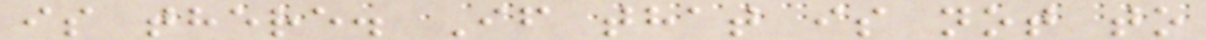is there. If that is not to
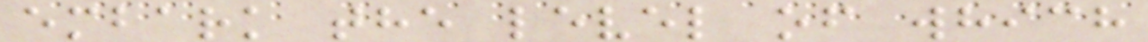embark the level of which
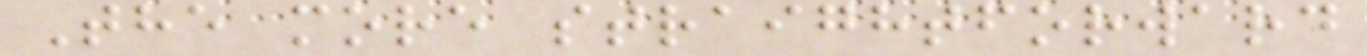The more straightforward
